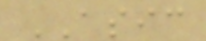ASIC
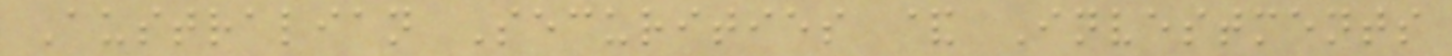Australian Securities & Investments
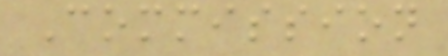Commission
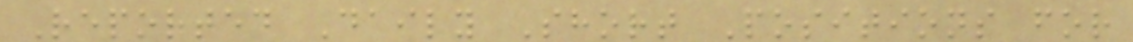Reported Daily Short Positions for
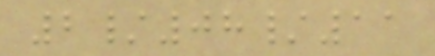2/08/11
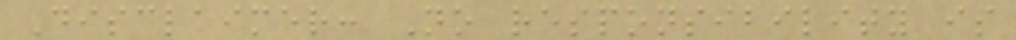Disclaimer: No responsibility is
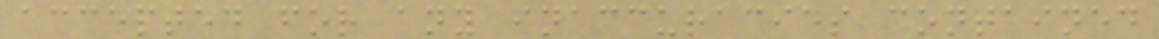accepted for any inaccuracies contained
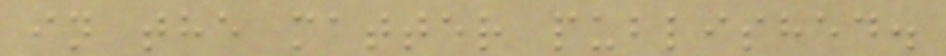in the matter published.
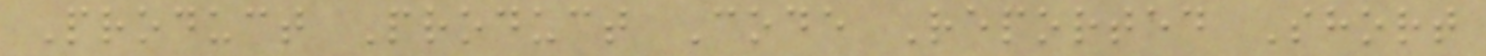Product Product Code Reported Short
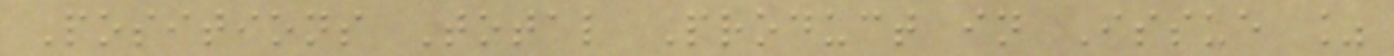Positions Total Product in Issue %
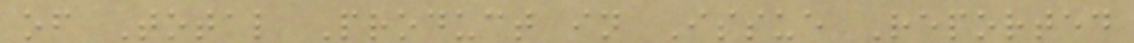of Total Product in Issue Reported
